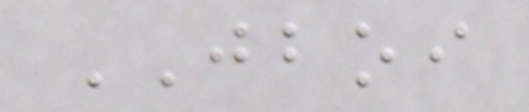JBOI
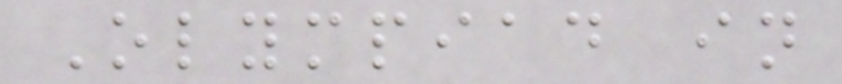Olympiad in
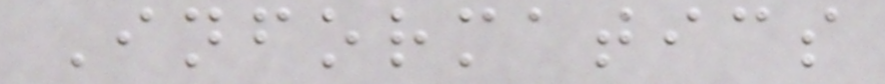Informatics
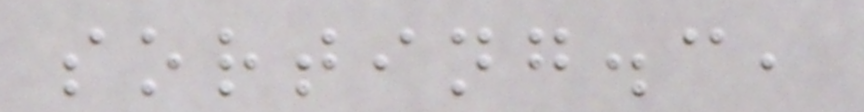sorting.c,
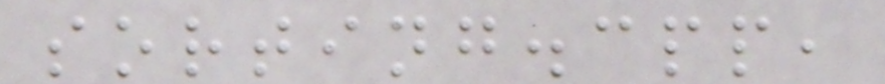sorting.cpp,
